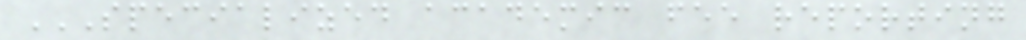SPECIALIZED ACADEMIC FEE REPORTING
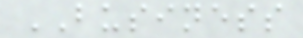BUSINESS
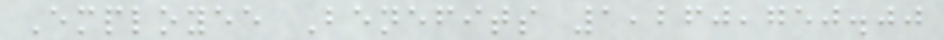Employee Benefits 1,260,750.00
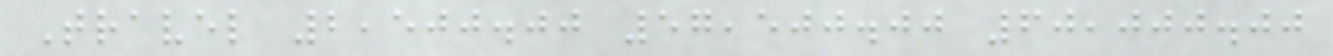Travel 2,500.00 57,500.00 60,000.00
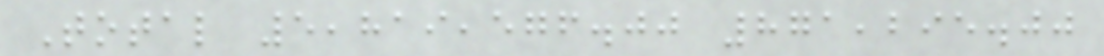Total 5,819,576.00 871,295.00
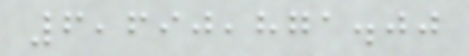6,690,871.00
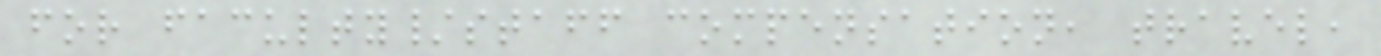for faculty/staff compensation, travel,
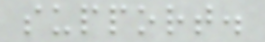support.
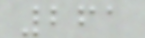261
